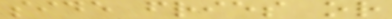side fries or
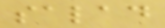salad
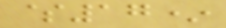$17*
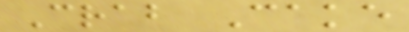Crab Cake
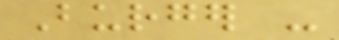Burger -
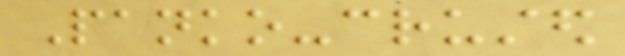Panko-crusted
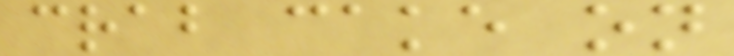crab cake on
